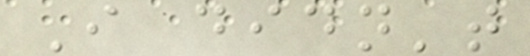I didn't
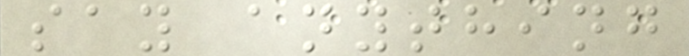say anything
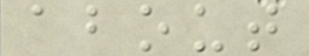about
